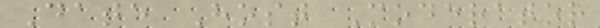Date Host Moderator
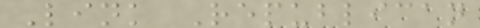Link Republican
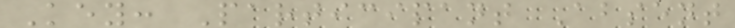Key: Participant Absent
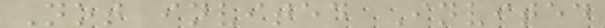Not invited Invited
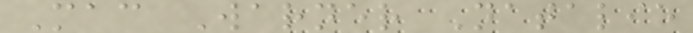Mac Warner Natalie
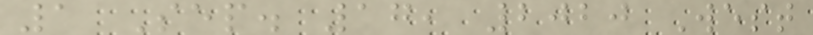1 Sep. 17, 2020 West
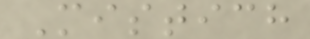Mistich
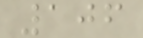106
